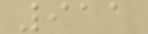911
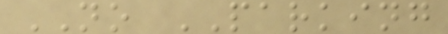NO PARKING
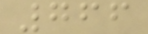766
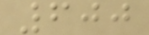600
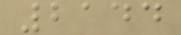2144
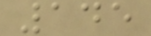145
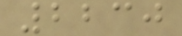2230
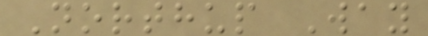Northup Way
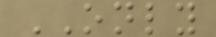ONLY
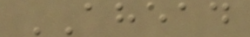AHEAD
